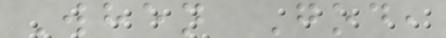When God,
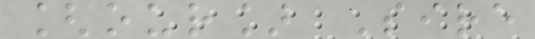[our] Sire
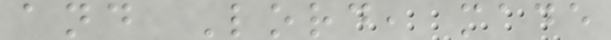and Lord, made
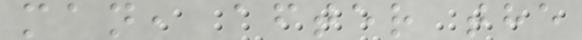man, after the
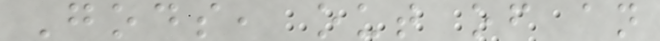Gods, out of an
